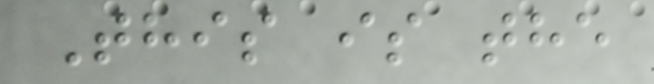This is the
